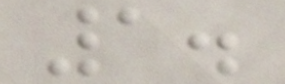1.
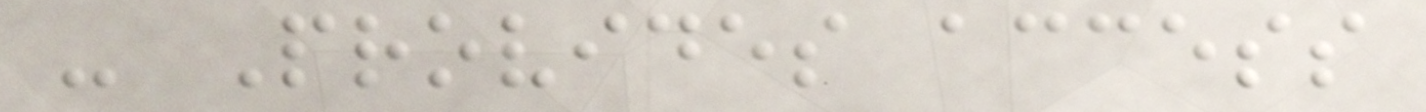- Provides access
